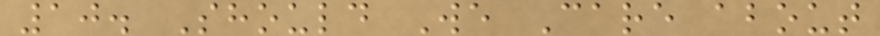10. Should We Care about
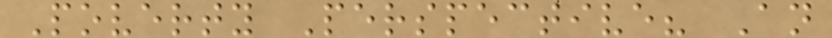Poverty Perspective? An
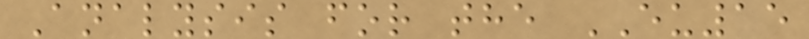Analysis for the EU15
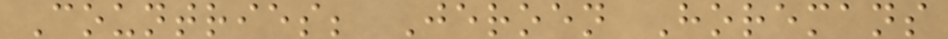Countries; Jeroen Horemans
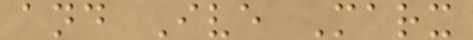and Ive Marx
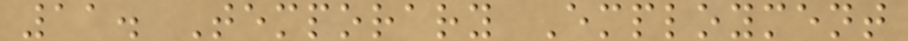11. Temporary Employment
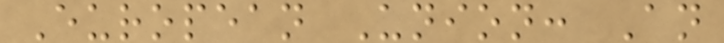European Union: An
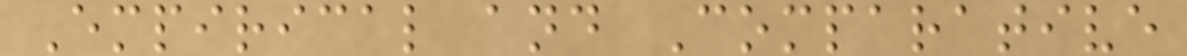Empirical and Comparative
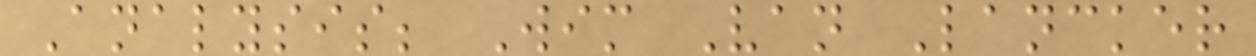Analysis; Wim Van Lancker
